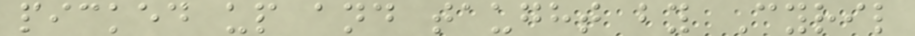picked up and taught by Cyril
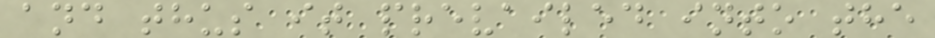and thus it prevailed into the
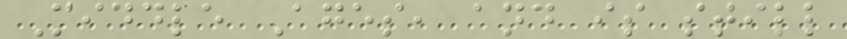Middle Ages, and is still
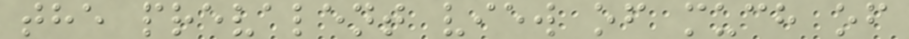the prevalent view of much of
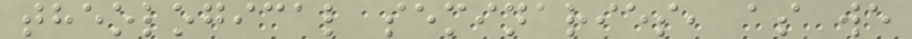theological seminaries, as we
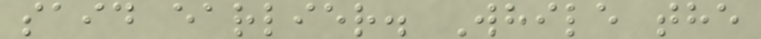said earlier. While the
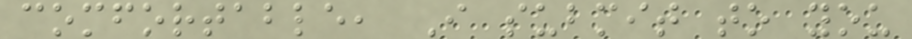comfortable, I submit to you
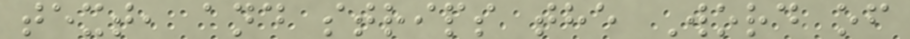text, and strips the Word of
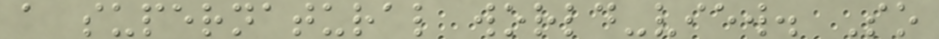a supernatural world-view. So
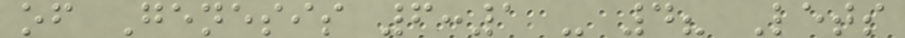of Genesis 6:1 - 4? Lets
